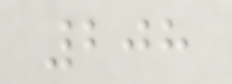208
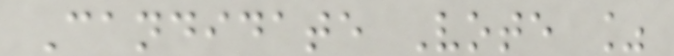Candidate Vote %
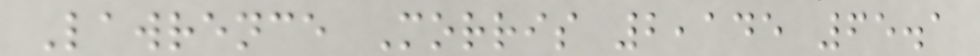Lawrence Morris 2,145 65.1
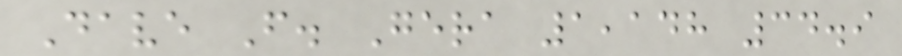Dave F. Gera 1,148 34.9
